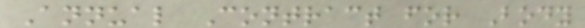Annual Contract for Body
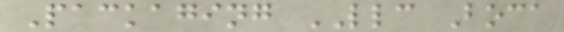Packaging LLC Boca
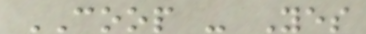COOP - Yes
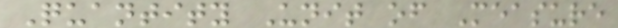Quantity Unit of Measure
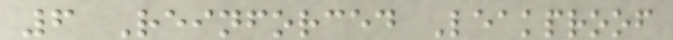6 Reinforced Leakproof
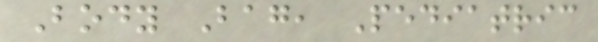Body Bag, Pediatric
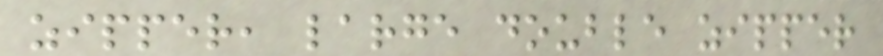zipper, large double zipper
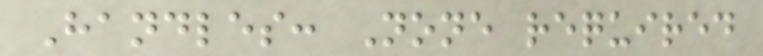Handles: None required
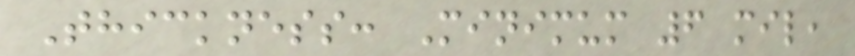Thickness: Minimum 6 mil,
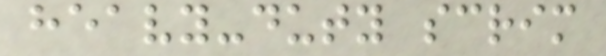heavy-duty scrim
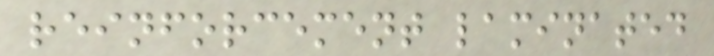reinforcement laminated
